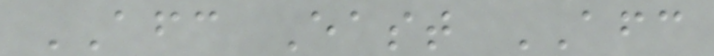AFC East AFC
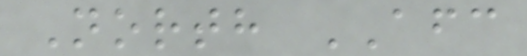North AFC
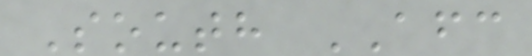South AFC
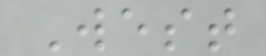West
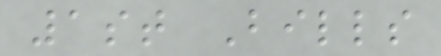1st Bills
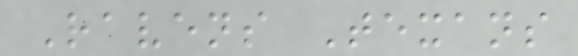Ravens Texans
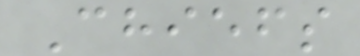Chiefs
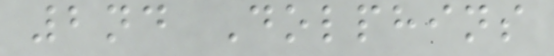2nd Dolphins
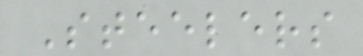Steelers
